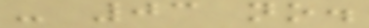- 03 no.
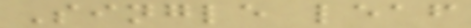Single leaf
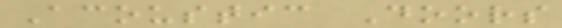Acoustic Doors
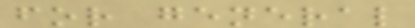for general
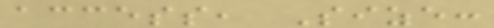access, Size:
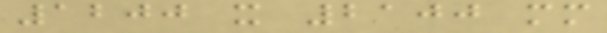1200 x 2100 mm
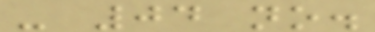- 04 no.
